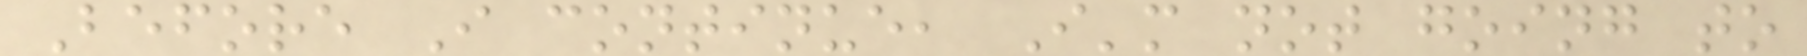Before I continue, I'm not going to
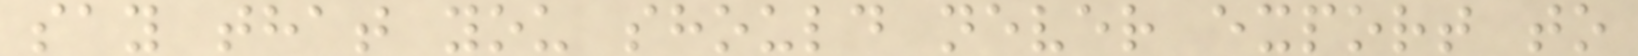say that you should never export to
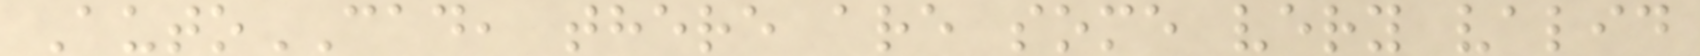AutoCAD, there are some very valid
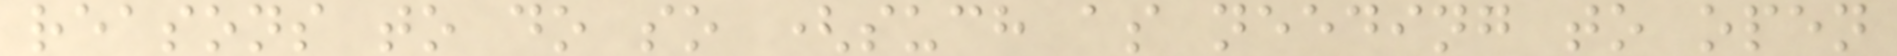reasons to do so (such as needing to open
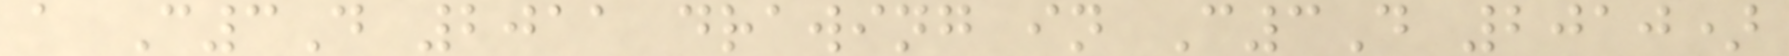a C3D 2011 drawing in C3D 2010)
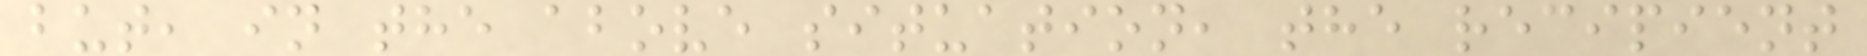but, in the above situation, the recipient
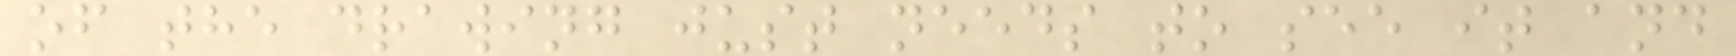of the drawing just needs to see it and
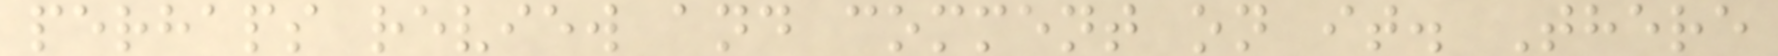perhaps review and comment on it. There
